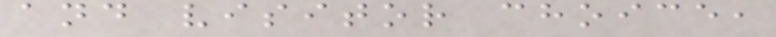and visitor choice,
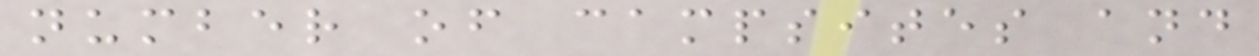number of campsites and
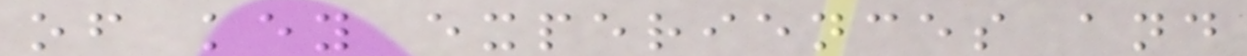of key experiences and
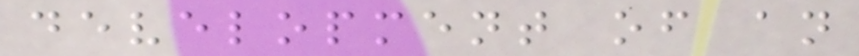development of an
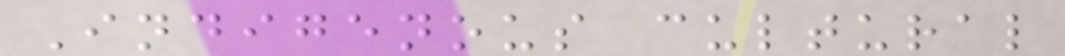Indigenous cultural
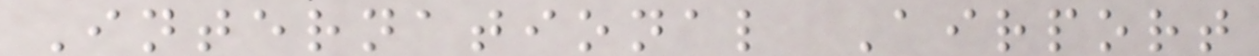International Airport
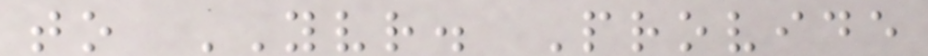to YVR. Provide
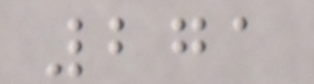271
